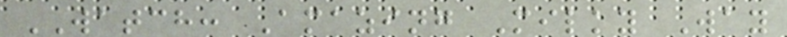WATCH: Amazing Milky Way
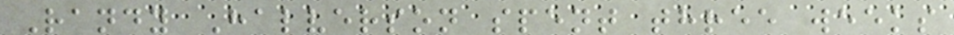Randy Halverson spent three weeks
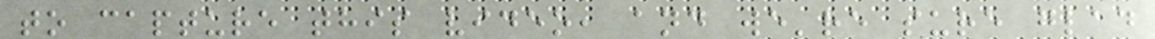to capture this video, and we're sure glad
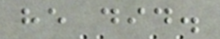he did.
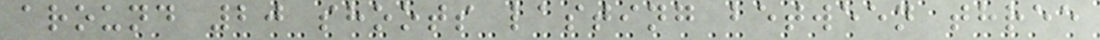around 20 shoots lasting between three
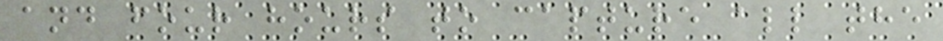and four hours to capture all the
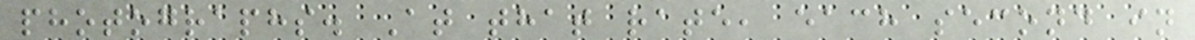photographs. At that rate, each second in
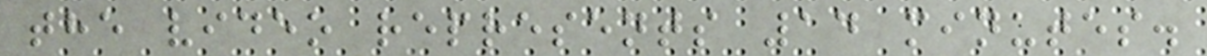the video represents 14 minutes.
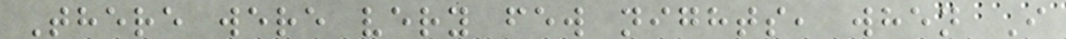There were very few nights, when I
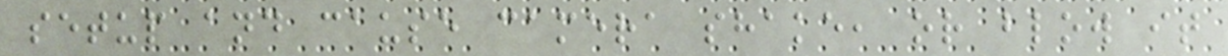setup and cause camera shake, or blow it
